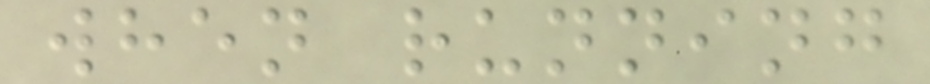when running
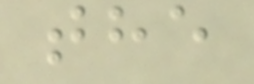the
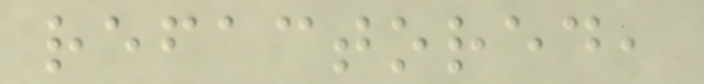refactored,
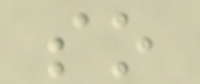so
